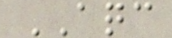AQC
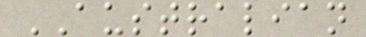AUSTRALIAN
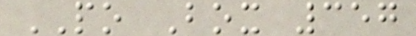PO Box 357
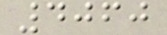4060
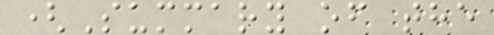(Summary of the
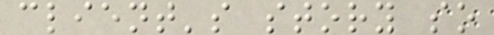client's story so
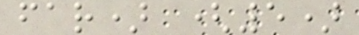far) (5)
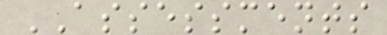ASSESSMENTS
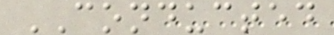CONDUCTED
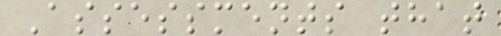Assessments that
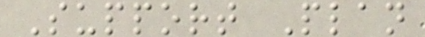Support Plan
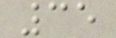35
